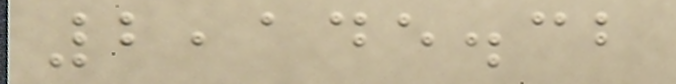2,145.32
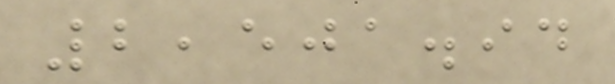2,501.94
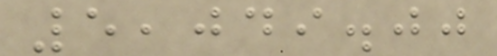5,049.00
